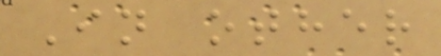In other
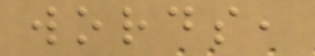words,
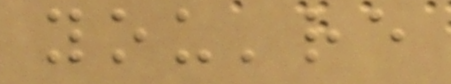you're
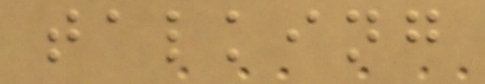talking
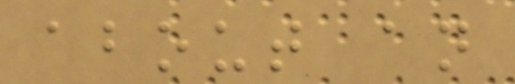about an
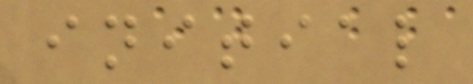initial
